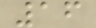16
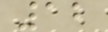12
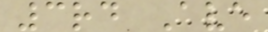3rd Ave
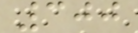300
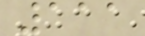111
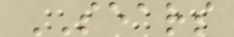SEARS
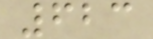623
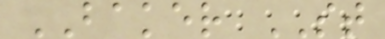BAKER ST
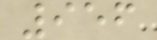956
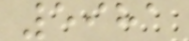5981
